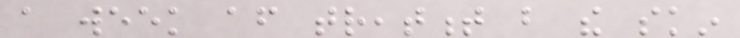a week after treatment but the skin
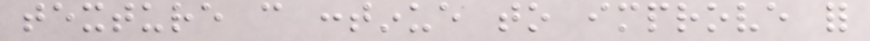texture can continue to improve for
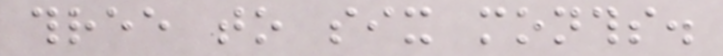three to six months.
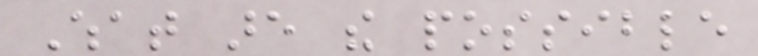What are the possible
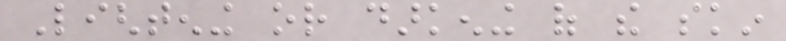Lightening or darkening of the skin
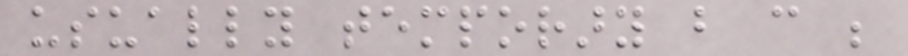usually temporary but can be
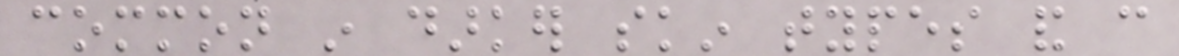common in darker skin types and can
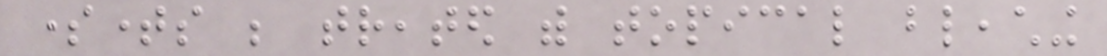sometimes be treated with topical bleaching
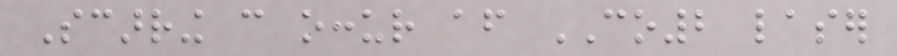Scarring can occur after CO2 laser
